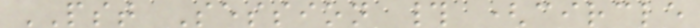PST Session # (circle
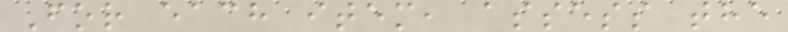For each item, assess the
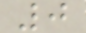0
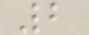2
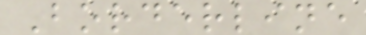Borderline
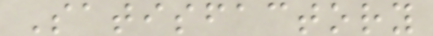Satisfactory
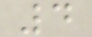4
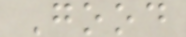Good
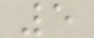5
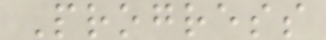Progress
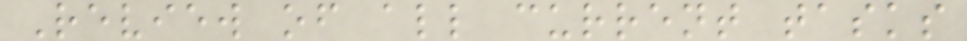Review of all current tasks
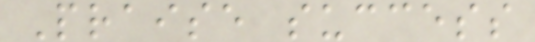Praise success
